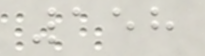158
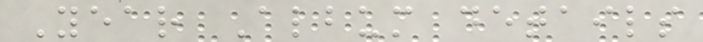Year Album details
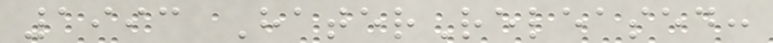1993 HaterReleased:
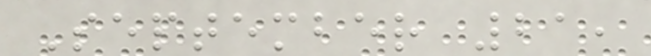September 21,
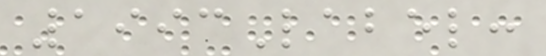1993Label:
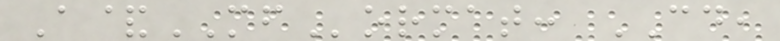A&MFormat: CD,
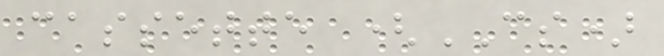cassette (CS)
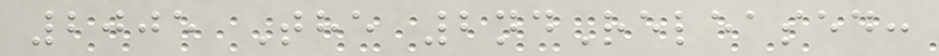2005 The 2ndReleased:
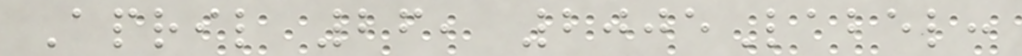April 26, 2005Label:
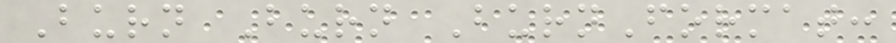Burn Burn BurnFormat:
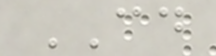CD
